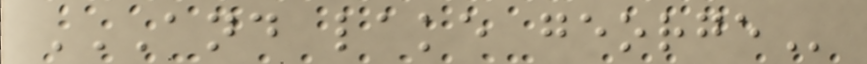AND LAKE GEORGE
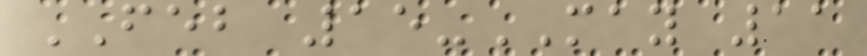FEB 15-MAY 11
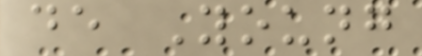de Young
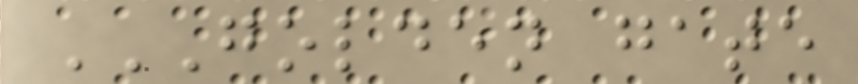GOLDEN GATE
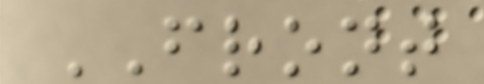FRONT
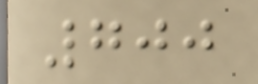700
